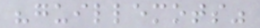"guillemots"
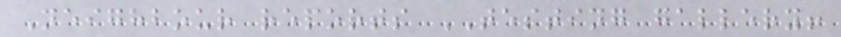Neighbour reports TESTING gallery!
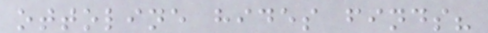ottoline hides finds?
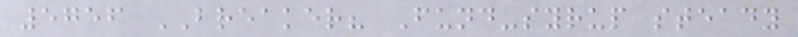5756 BREAKER? Fund-syrup steady
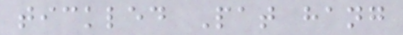tickled Pat hang
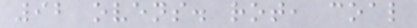92 ovens. rot, coal
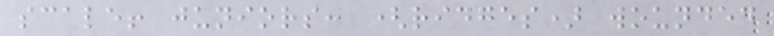scale! juniors: (ridges) wounded
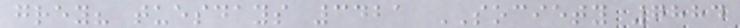grey? tuesdays 3421 SOCIETY 7884
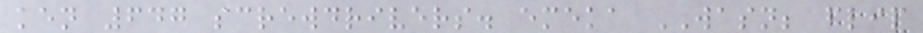ken 647 screwdrivers. emeka WASN; flip
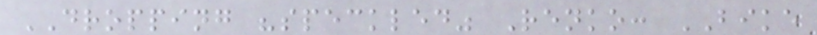DROPPING "speckled" Renko: BIKE
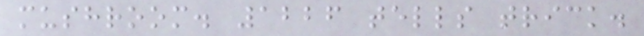mushroom. 1226 tells trick.
